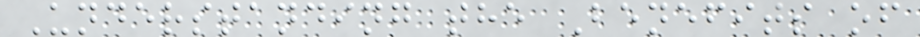Understanding the Benefits of
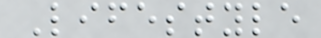Lifestyle
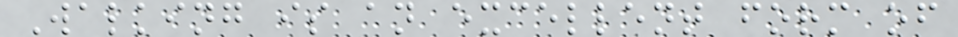Walking is an excellent form of
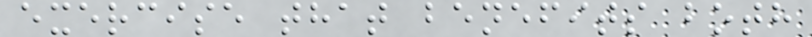exercise that benefits both
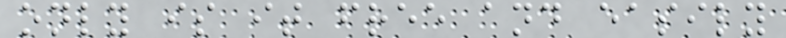only is it free and easily
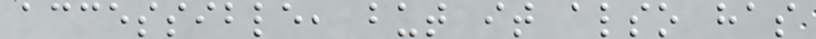accessible, but it also has
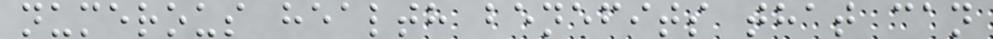numerous health benefits that can
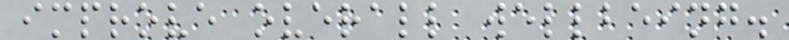improve overall wellbeing.
